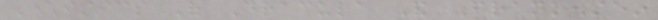Characteristics Of Dracula And Frankenstein
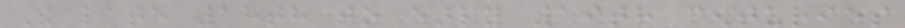The late 18th to early 19th centuries
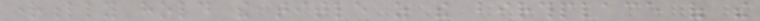rightfully hold the title as the birthplace of the
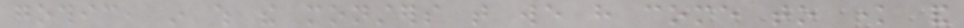gothic, in which the monsters that we have come to know and
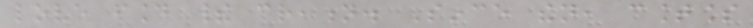love found their creation. Since then, countless
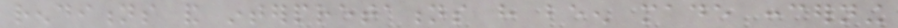renditions and interpretations have been made concerning
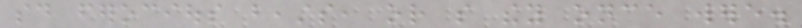said ferocious beasts, or so they once were.
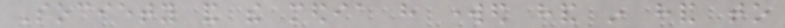Society and the media have worked hand in hand to
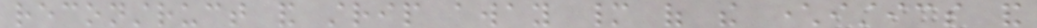reconstruct and strip away many of the characteristics and
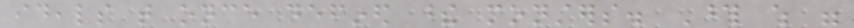ideals that once defined these monsters. Those which were
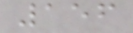156
